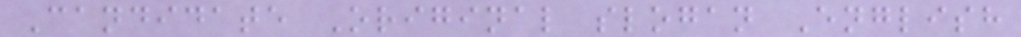Candidate Original slogan English
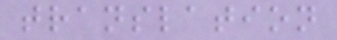translation
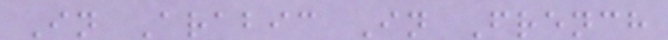In Arabic In French
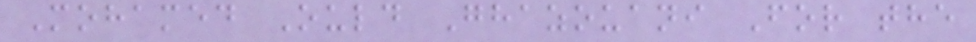Mohamed Ould Ghazouani For the
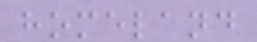homeland
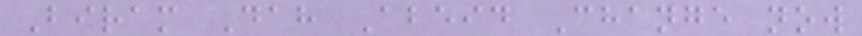Biram Dah Abeid Change now
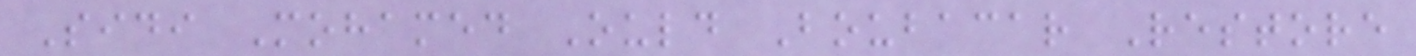Sidi Mohamed Ould Boubacar Restore
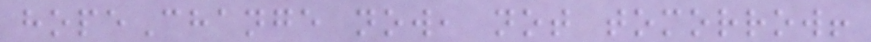hopeChange now, not tomorrow!
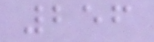256
